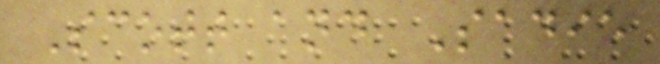Scott and Sadie
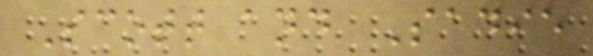Scott and Sadie
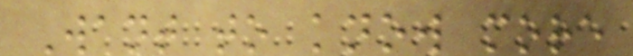Want to know more
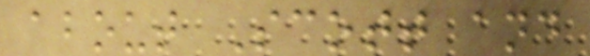about Scott and
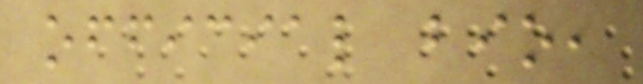official bio,
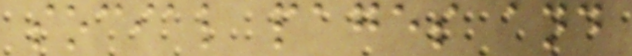social pages and
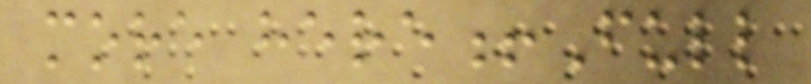more here!Full
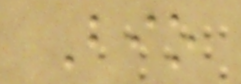Bio
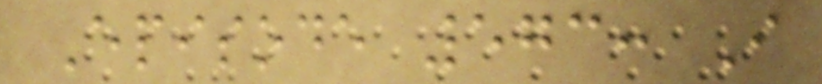Episode 573: I
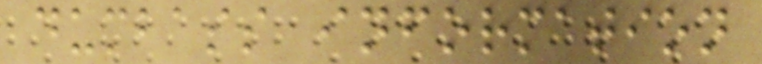dumbass information
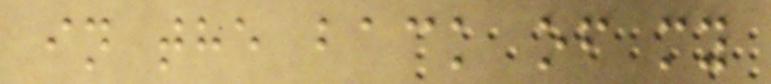in the back of my
